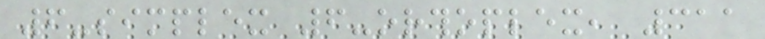6-simplex 6-orthoplex, 311
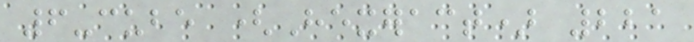6-cube (Hexeract) 221
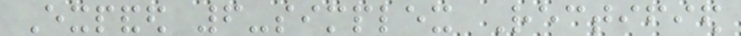Expanded 6-simplex Rectified
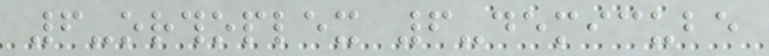6-orthoplex 6-demicube
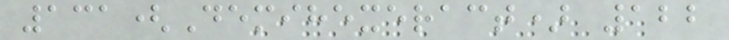131(Demihexeract) 122
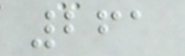261
